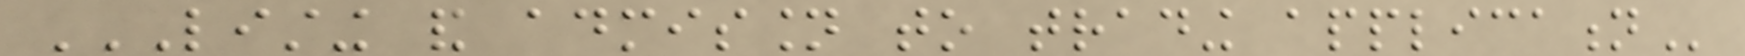LISTING AND ADMISSION TO TRADING APPLICATION
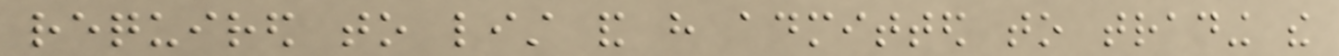required to list and have admitted to trading the
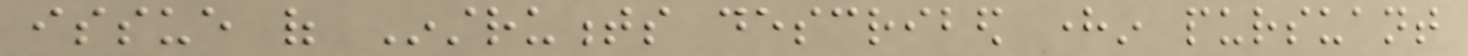issue of Instruments described herein pursuant
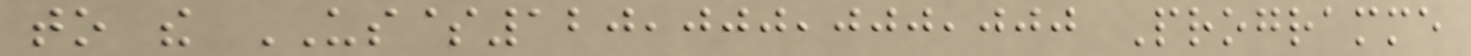to the US$120,000,000,000 Programme
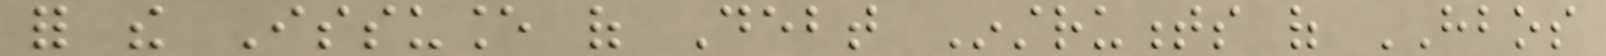for the Issuance of Debt Instruments of HBOS
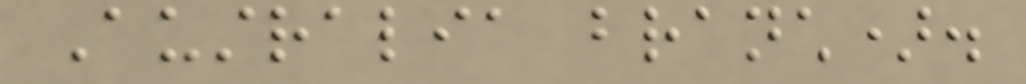Australia branch).
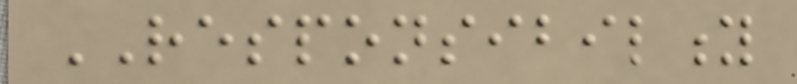RESPONSIBILITY
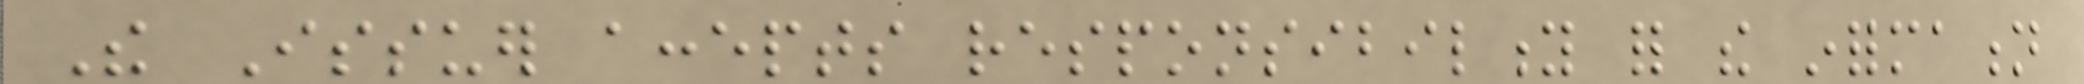The Issuer accepts responsibility for the information
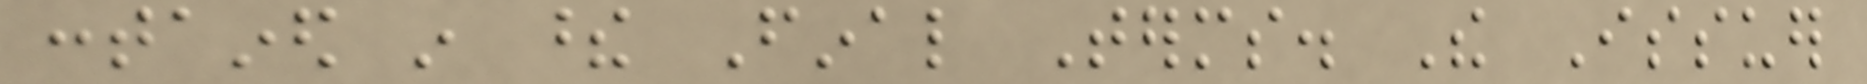contained in these Final Terms. The Issuer
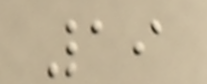19
